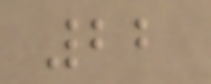22
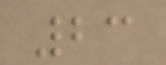23
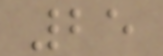25
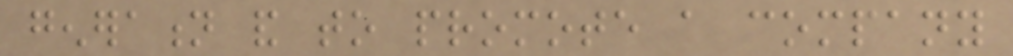generation and to promote a company
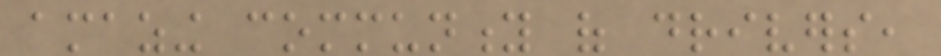amazing community of drivers,
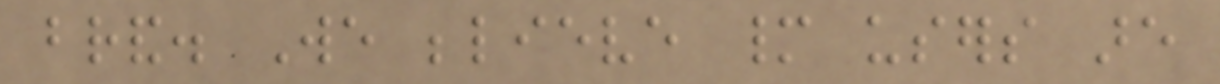brand. We believe many users are
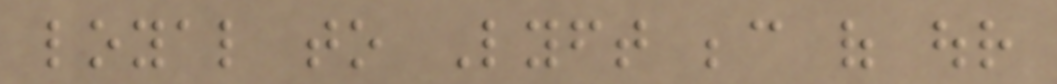loyal to Lyft because of our
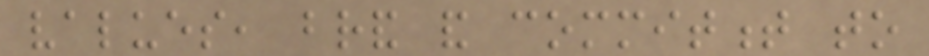values, brand and commitment to
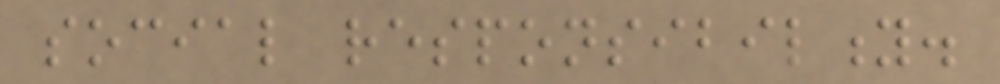social responsibility.
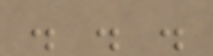. . .
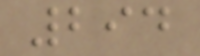294
